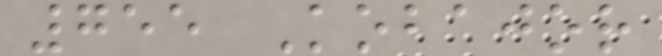755 Kobajor
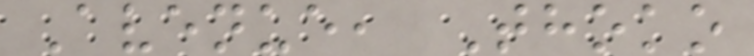Avenue, Thoko
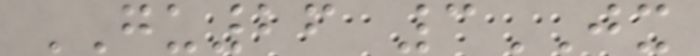GU26 3JX
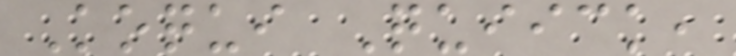Koqui Quiick,
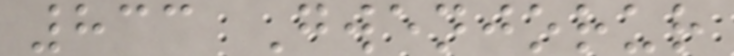833 Gwenjorur
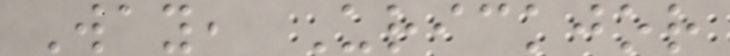Way, Urickjor
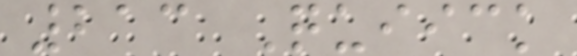213 Quiick
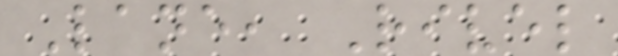Lane, Rivel
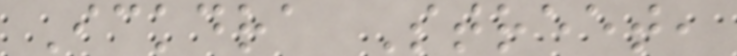Ickdra Street,
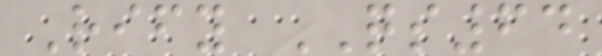Rify QS64
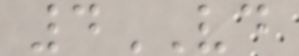4VD
